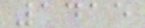1415
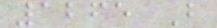1265 B
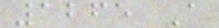1265 A
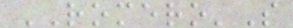ROMERO'S
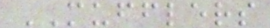MUFFLERS
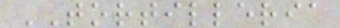TORTILLERIA
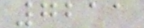7211
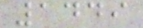1449
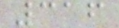316
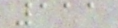111
